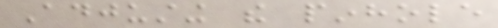Adjusting the pinhole
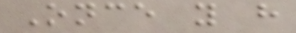Once you have
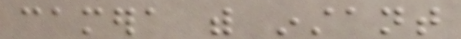camera with instant
